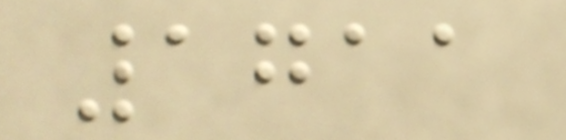1711
